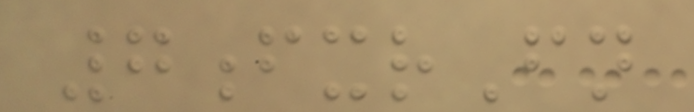7fxrFn
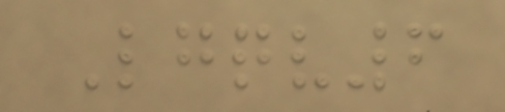Lgqv6
